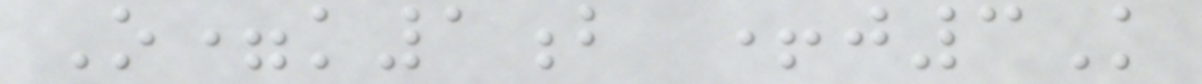O=k1b +j3K
